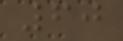60
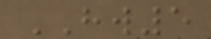HW5
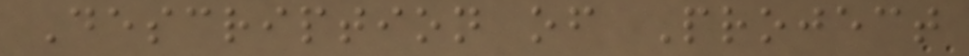Description of Project
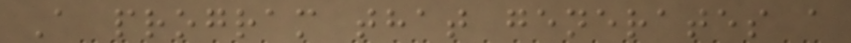A program that generates a
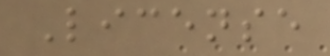License
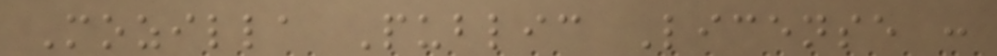Mozilla Public License :
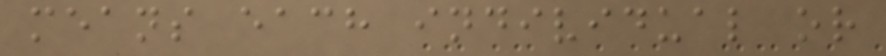means each individual or
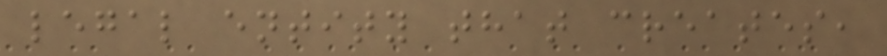legal entity that creates,
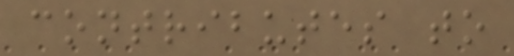contributes to
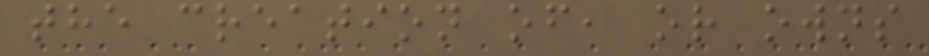the creation of, or owns
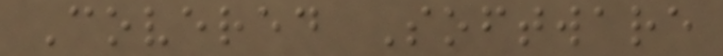Covered Software
